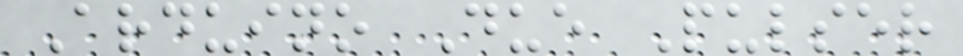Arduino Due Pulser
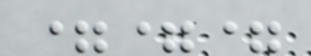===
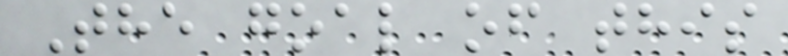The goal of this
